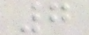7
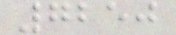7250
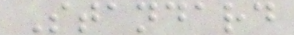Standard
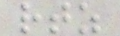rtz
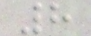8
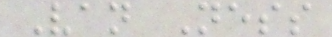Van Ness
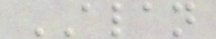ALAN
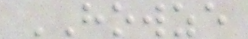HOWZE
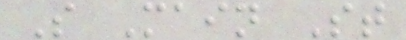S Main St
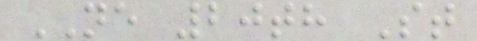NE 20th St
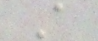A
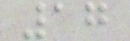17
